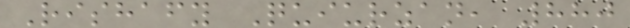Rishafy Quiurzan, 880
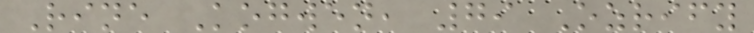Rine Kogwen, 79 Ozrify
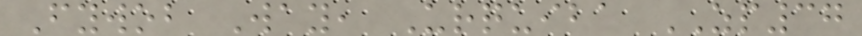Fywob Way, Urquiba ZP37
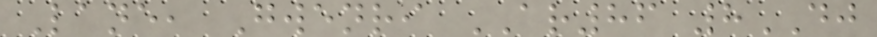Lane, Gwenri AR86 8DJ
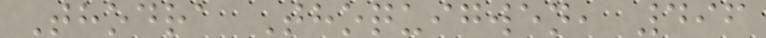Thodra Thoquigwen, 496
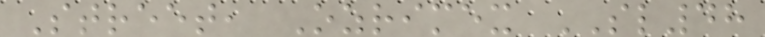Street, Ozrimex SL48
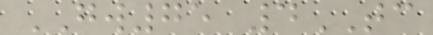GW75 4TC
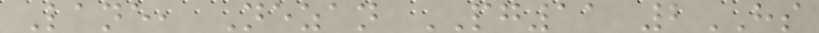Lane, Nezan PG11 2HS
